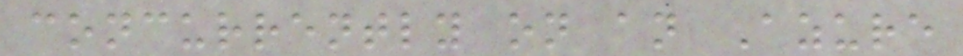concurrently on an Azure
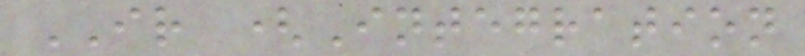IR (Integration
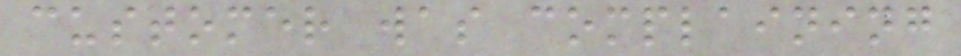customer was complaining
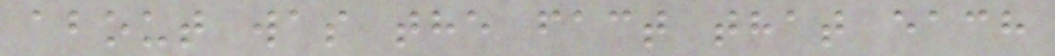about was the fact that each
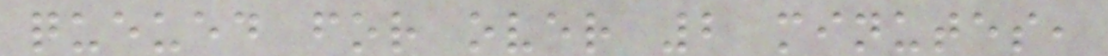queued for over 2 minutes,
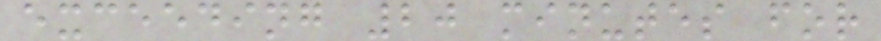exceeding 20 minutes for
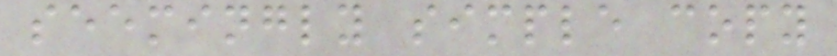seemingly simple copy
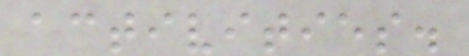activities.
